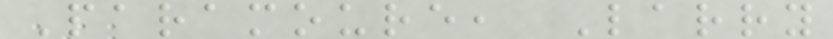Paramoure, Larry
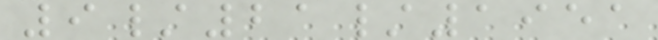9/21/1951
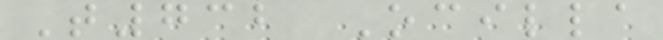T732 Ocilla
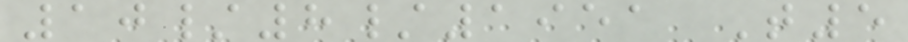10/8/1951 T5
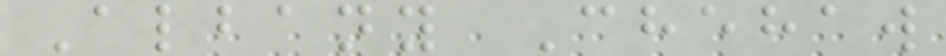Albany Chehaw
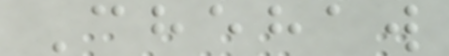Chehaw
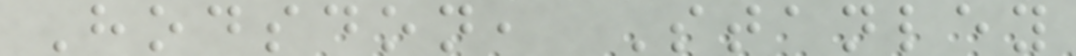Hodsdon, Stanley
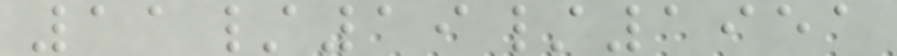11/19/1951
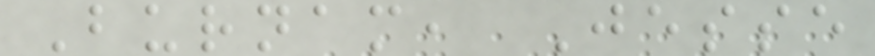Burnam, Jesse
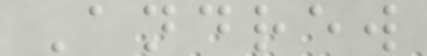Andrew
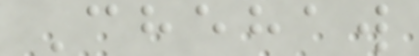Chehaw
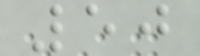50
